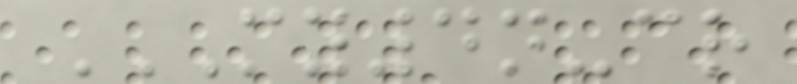MY4N-CR
